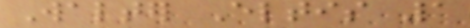Walter Eltis 1
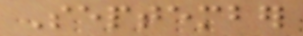September
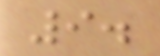9.
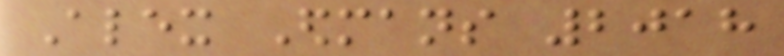Alex Edmans 2018
